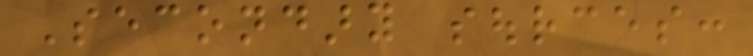Secondary sources:
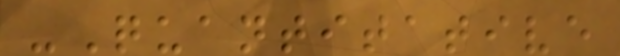-Quantitative
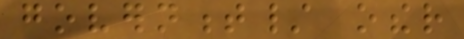government/ other
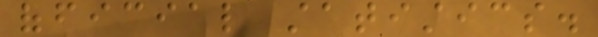official statistics.
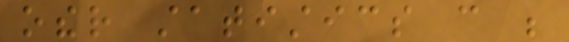other statistics can be
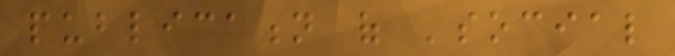publication of 'social
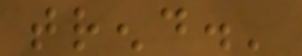trend.'
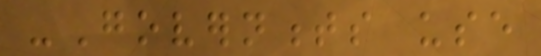-Governments use
